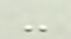-
